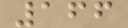166
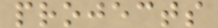projects
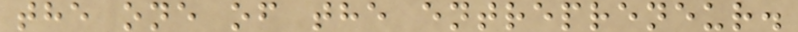the one of the entrepreneur.
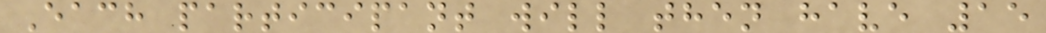Each participant will then have 15
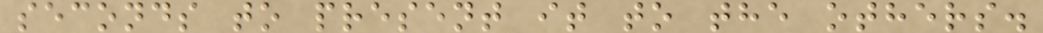seconds to present it to the others.
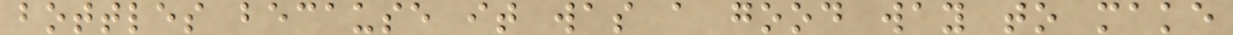bottles because it was a good way to make
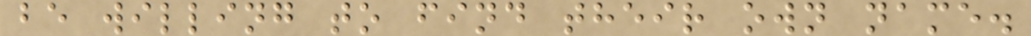be willing to find their own name.
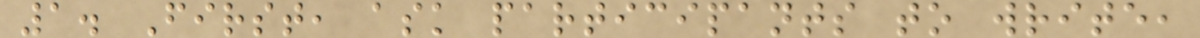1. First, ask participants to write,
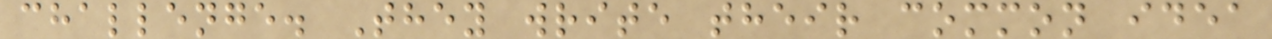challenge. They write their common idea
